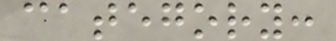category:
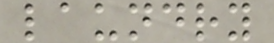laundry
